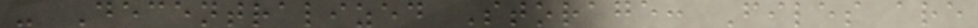- Decentralized Storage: Files are
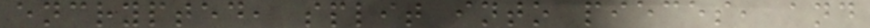encrypted, split into pieces, and
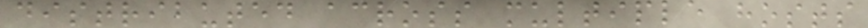distributed across multiple hosts
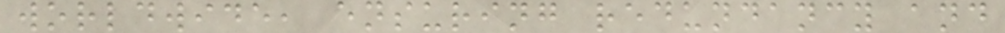worldwide, ensuring redundancy and
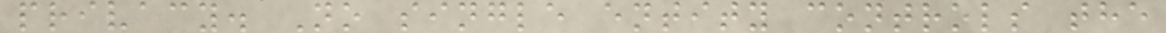privacy. No single entity controls the
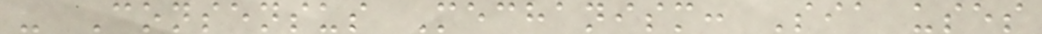- Consensus Mechanism: Sia uses
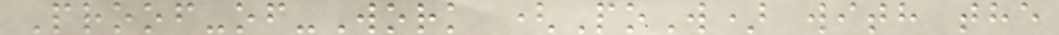Proof-of-Work (PoW) with the
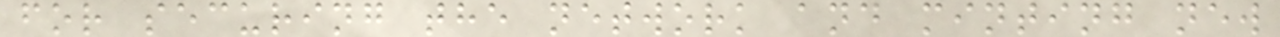for securing the network and minting new
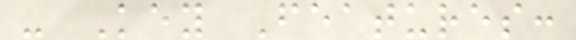- Key Features:
